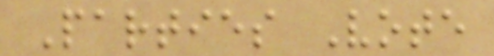Parties Vote
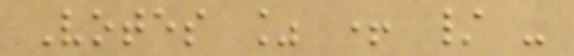Votes % + / -
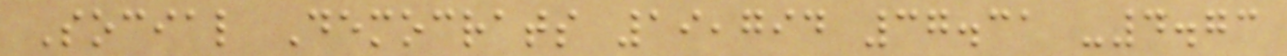Social Democrats 19,794 37.31 -4.73
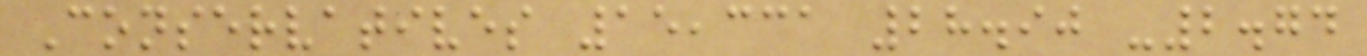Conservatives 15,331 28.90 -2.74
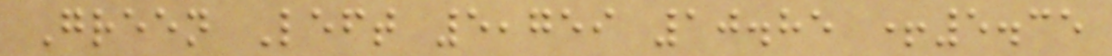Green Left 5,759 10.85 +5.35
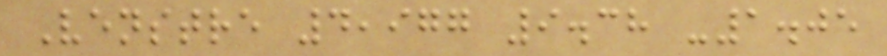Venstre 4,977 9.38 -1.05
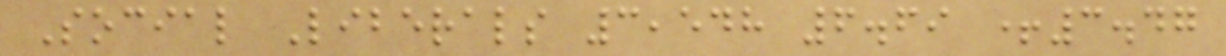Social Liberals 3,548 6.69 +3.47
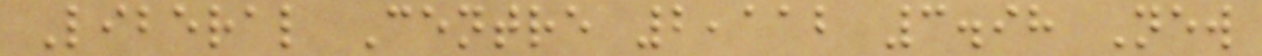Liberal Centre 2,112 3.98 New
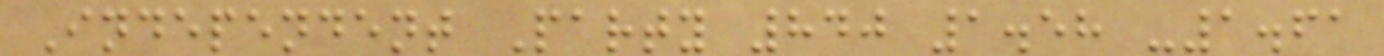Independent Party 840 1.58 -1.61
